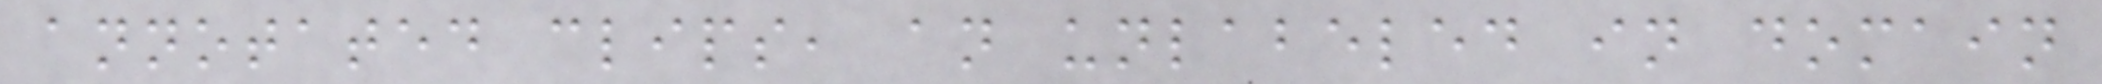annotated clips, an unlabeled in domain
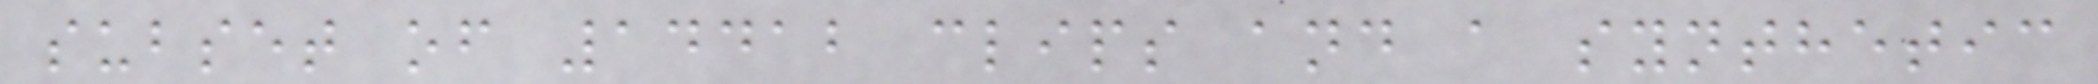subset of 14412 clips and a synthetic
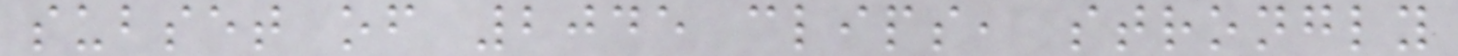subset of 2045 clips, strongly
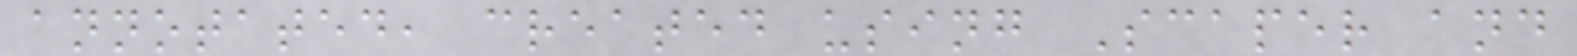annotated, created using Scaper and
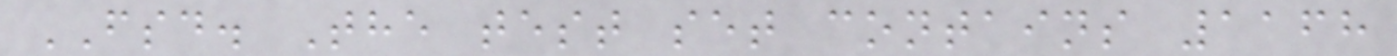FSD. The test set contains 1168
